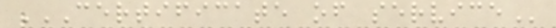CERTIFICATE OF SERVICE
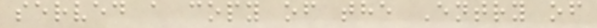served a copy of the Entry of
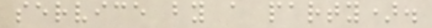service by a party).
